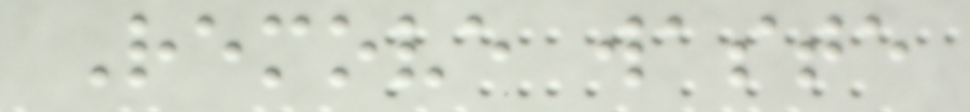Remove waste
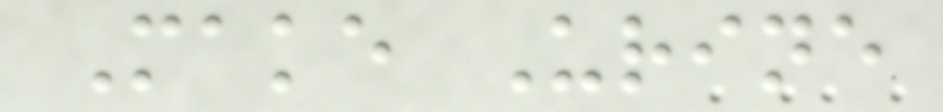Make Urine
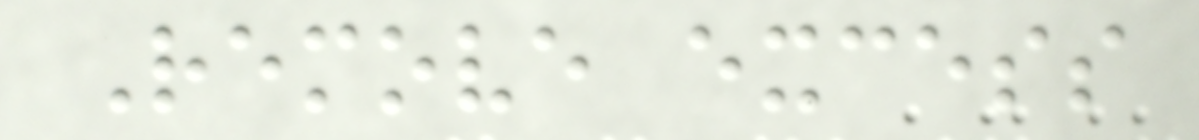Remove excess
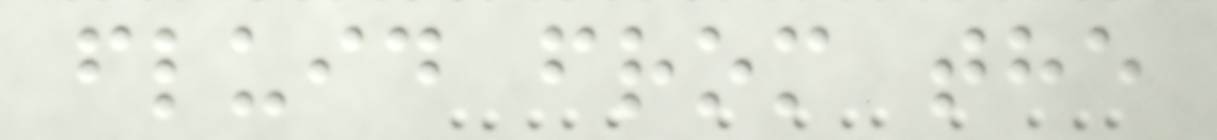fluid from the
